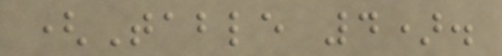(Table 4).
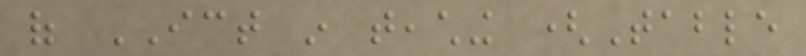of ICT in teaching (Table
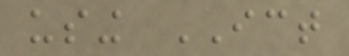using ICT
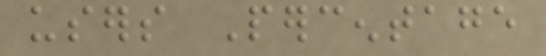users Percentage
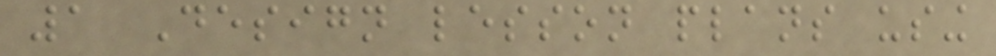1 Design lesson plans using
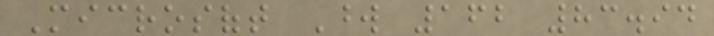Microsoft Word 162 83.94
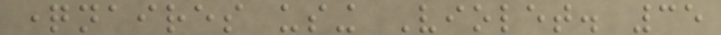questionnaires using Violet. 35
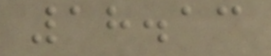18.13
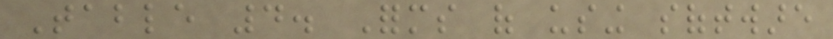Table 4. Forms of using software
